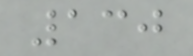130
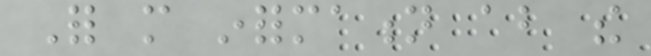For more information about the
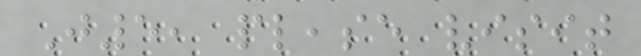J5, please visit
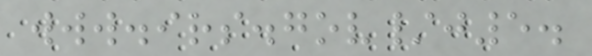www.irs.gov/j5.
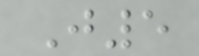J5
